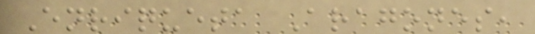Enriqueta Aragones,
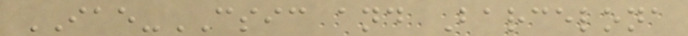IAE-CSIC and Barcelona
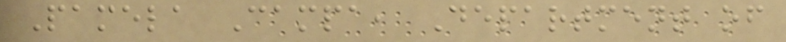Pamela Campa, Department of
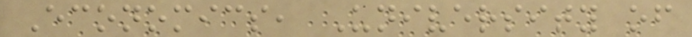Economics, University of
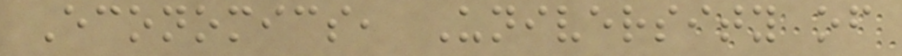Economics, University of
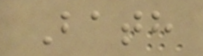Bath
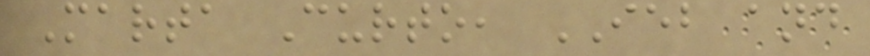Marta Curto, IEB and
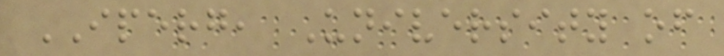IPERG, University of
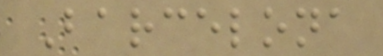Barcelona
